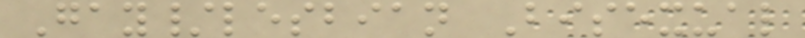Gay/lesbian Bisexual
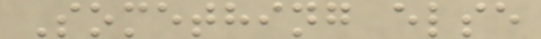Something else
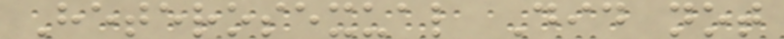Heterosexual Did not
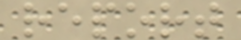report
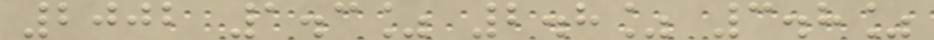2002 1.3% 2.8% 3.8%
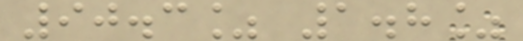90.3% 1.8%
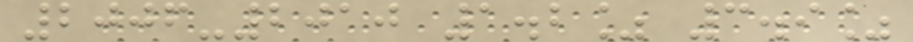2006-2010 1.2% 3.9%
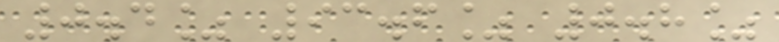0.4% 93.6% 0.8%
